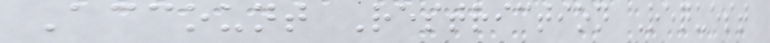Account Restriction Request
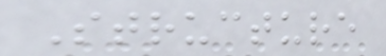Structure
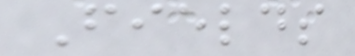Fields
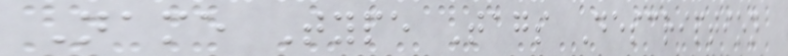Name Type Tags Description
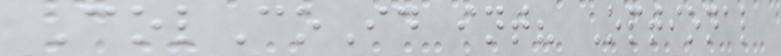ColCoId int? Optional
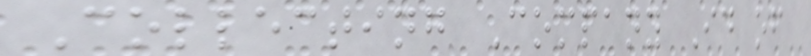Collecting Company Id of
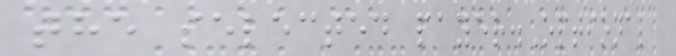the selected payer.Optional
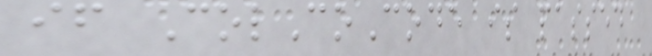if ColCoCode is passed
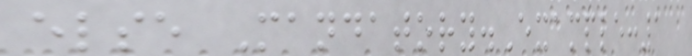else Mandatory.Example:1
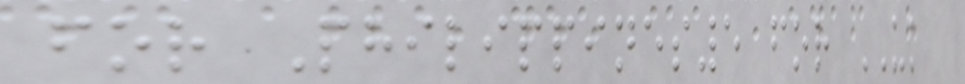for Philippines5 for UK
